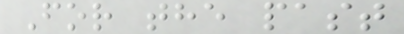For the past
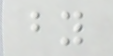by
